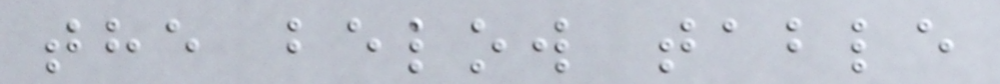the below table
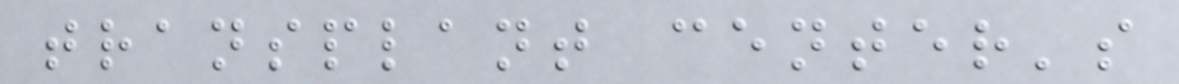transplant center's
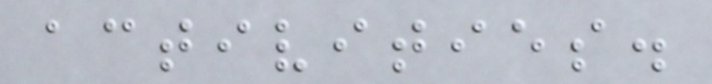activities.
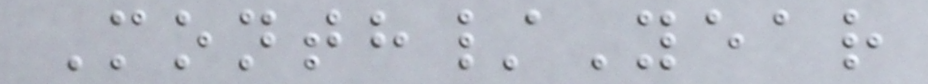Month/Year
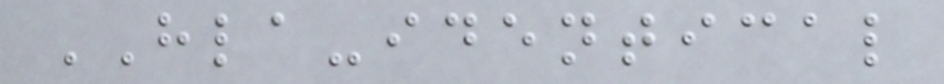HLA-identical
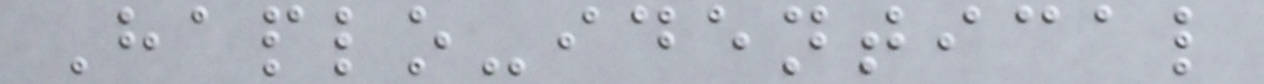Haplo-identical
